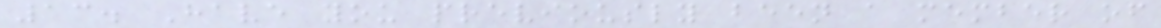13. Have you previously been a member of
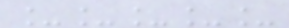_____
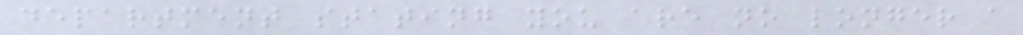department stating you are no longer a
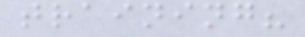training?
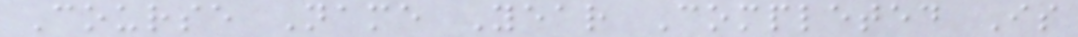Course Name Year Completed Is
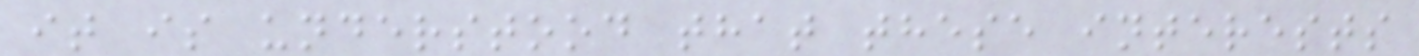it is understood that these interests
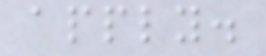apply.
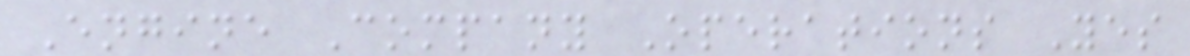Engine Company Operations Yes
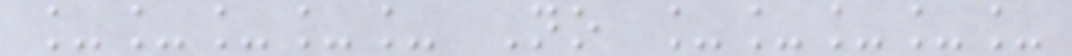_____ No _____
